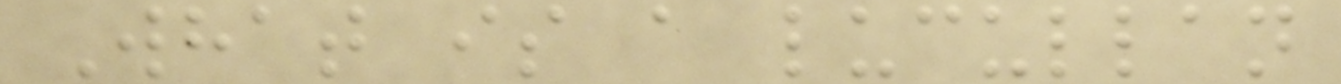What is a lucullan
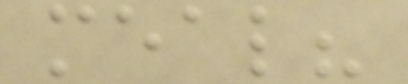meal?
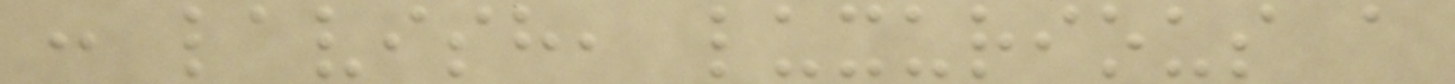: lavish, luxurious a
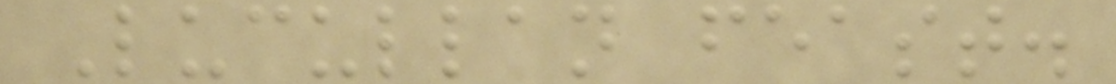Lucullan feast.
